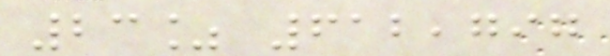23% 612,797
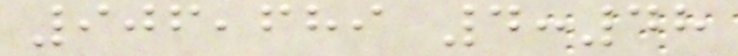906,689 4:48
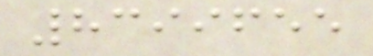8399655
